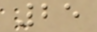25
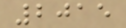2015
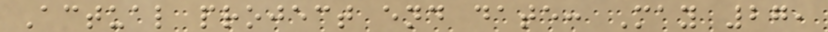Actual project end date: May 27,
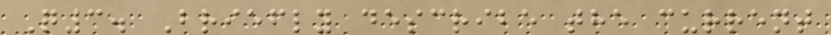Q3. Briefly describe the current
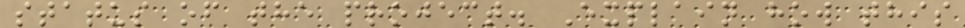status of the project. Explain how this
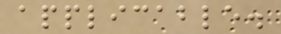applicable.
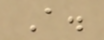A.
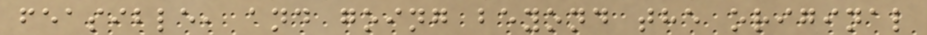feasible, and going beyond the original
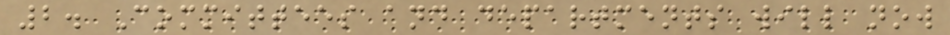2. Committees and departments will now
